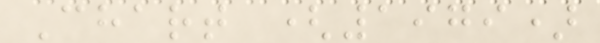Chart (1979)
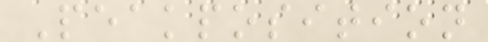Peakposition
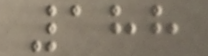188
